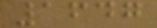1647
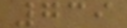739
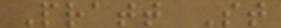Pratt St
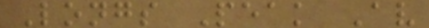Longs Peak Av
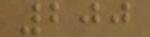200
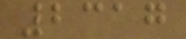2317
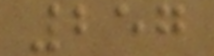257
